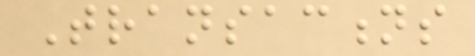Transactions
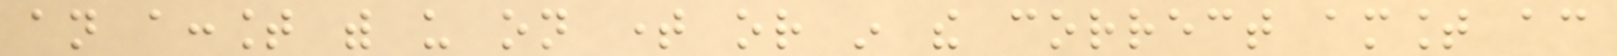an account with us on time or in the correct amount according
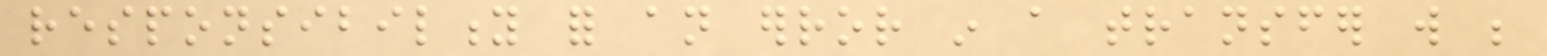responsibility for an error in a transfer will be
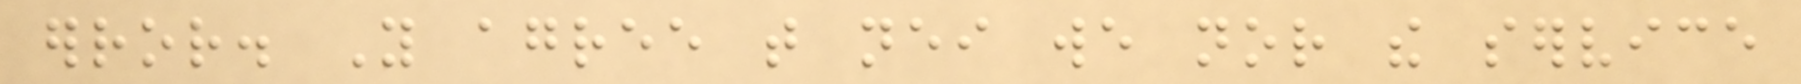error. You agree that neither we nor the service
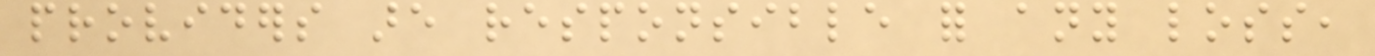providers are responsible for any loss,
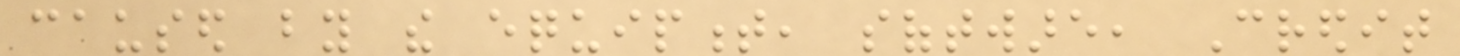caused by the equipment, software, Credit
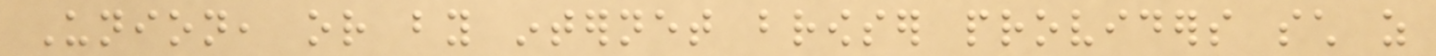Union, or by internet browser providers such as
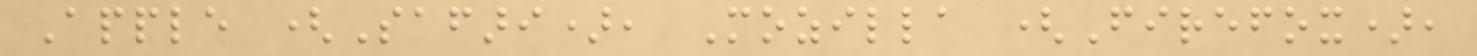Apple (Safari), Mozilla (Firefox),
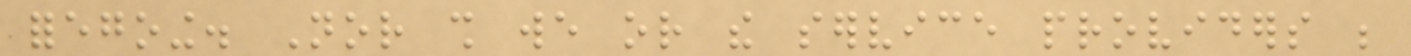foregoing. Nor shall we or the service providers be
